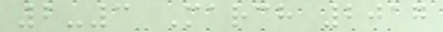2-3 March 2017
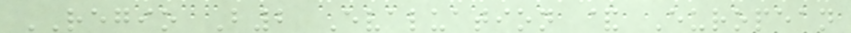REGIO B2 Evaluation & European
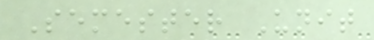Semester Unit
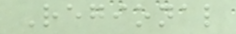Regional
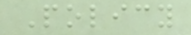Policy
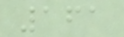161
